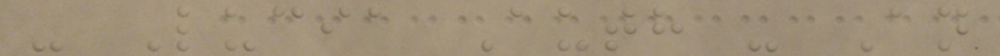- Lucia Auth - An
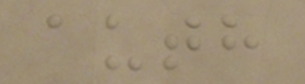auth
